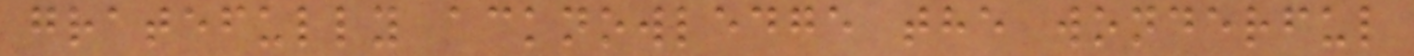gratefully acknowledge the wonderful
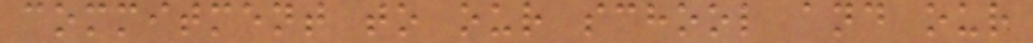commitment to our school and our
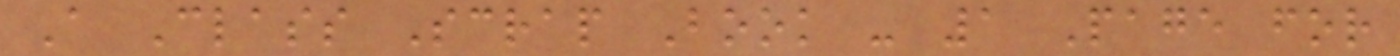A Class Scrap Book - 1 Page for
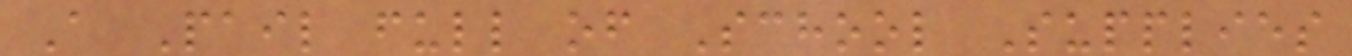A Pail full of School Supplies
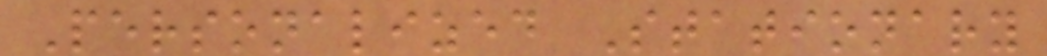Personalized Stationary
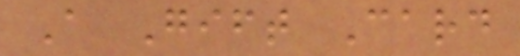A Gift Card
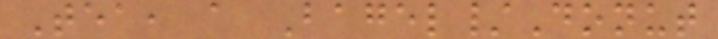Tea, a Bagel/Donut
